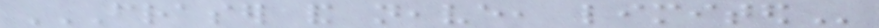FRASER AND NEAVE, LIMITED
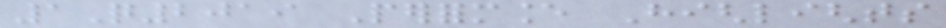1Q2019 Performance Highlights
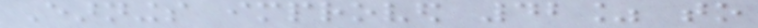Earnings improved 42% to
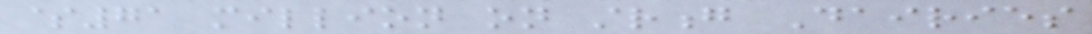$71 million on strong Dairies
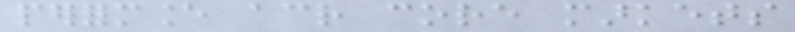performance across core markets
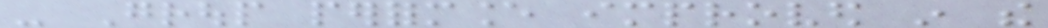- Group performance improved in the
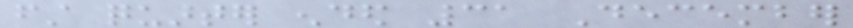first quarter ended 31 December
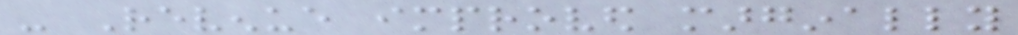- Revenue improved marginally
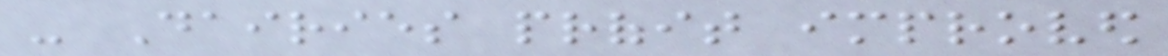- Dairies profit improved
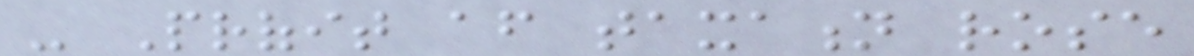- Profit after taxation rose
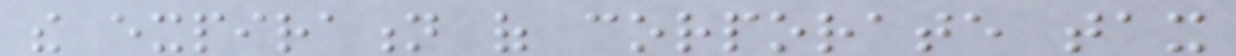the expiration of corporate tax
